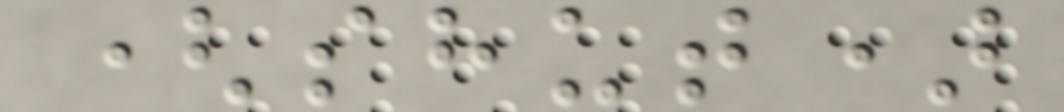(shut)
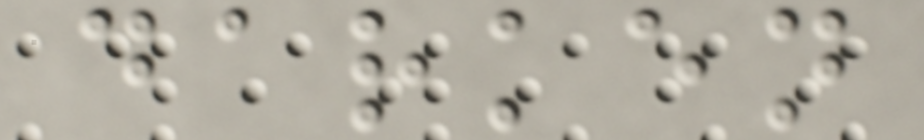darken
